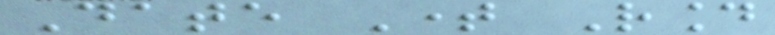Date Time Round
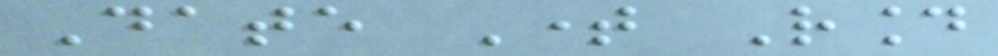Date Time Round
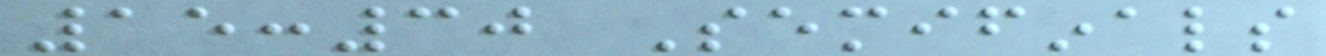15:30 Semifinals
